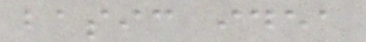basic idea
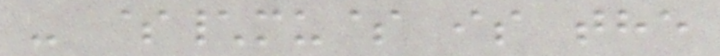- $\mu$ is the
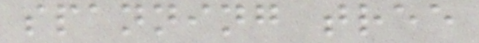spanning tree
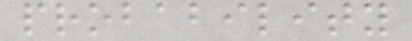probability
